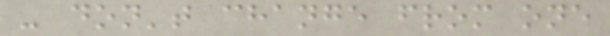- don't change from one
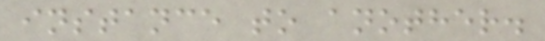instance to another.
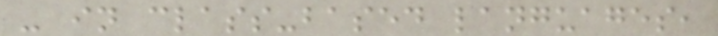- in class-based languages,
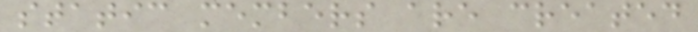static members are created
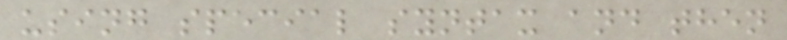using special syntax and then
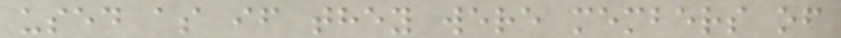used as if they were members of
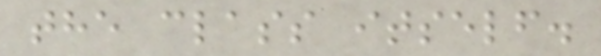the class itself.
